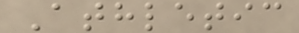Athletic
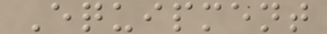Equipment
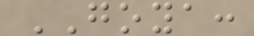GOYA:
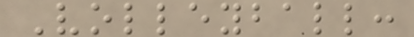Volleyball:
